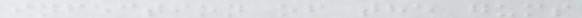infection of the gums
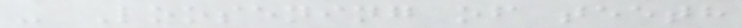- Loosening of teeth
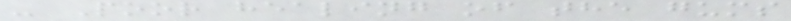- Poor healing of the gums
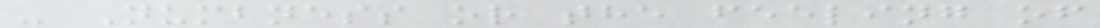- Numbness or the feeling of
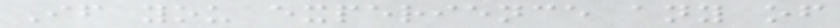If you experience any of
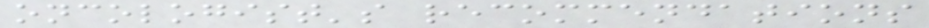oncologist's recommendations
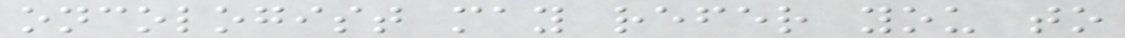oncologist may refer you to
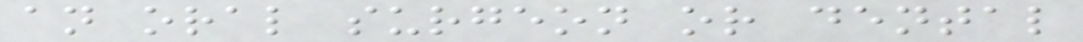an oral surgeon or dental
